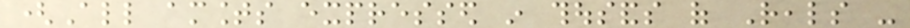(All amounts expressed in thousands of Reals -
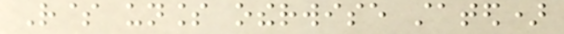R$ unless otherwise stated)
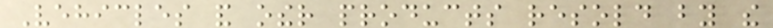Vehicles and other products resold by the
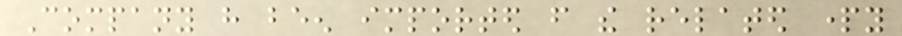Company have been imported from the related party
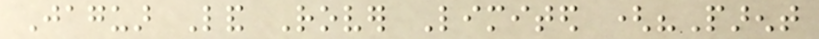Jaguar Land Rover Limited ("Parent
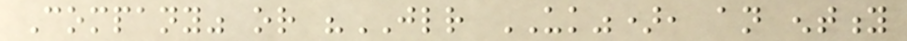Company" or "JLR UK"), an entity
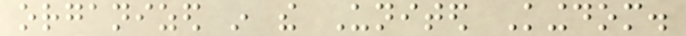organized in the United Kingdom.
